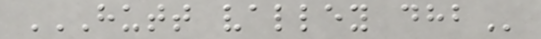HUTT VALLEY DHB
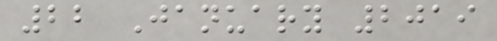22 January 2019
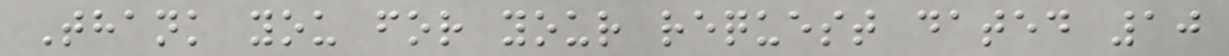Thank you for your request dated 10
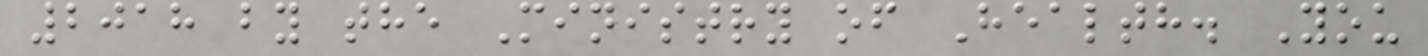2018 by the Ministry of Health. You
